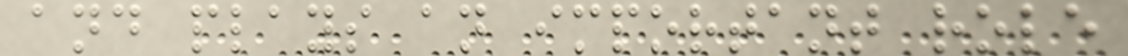and plays an important role
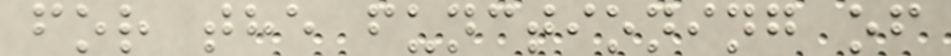for the functioning of
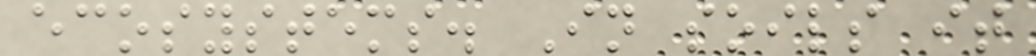ecosystems. In soils it
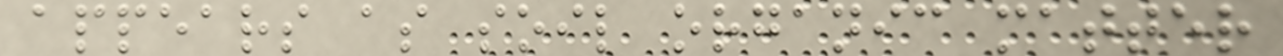appears as soil organic matter
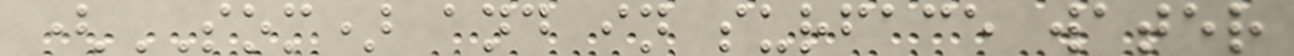(SOM) and in surface water
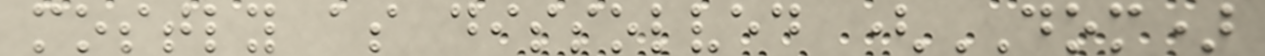mostly as dissolved (DOM)
